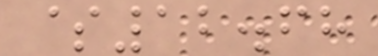$12.68
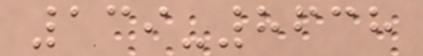139-8638
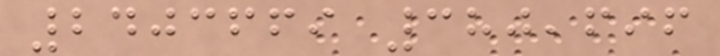2403669 380,696
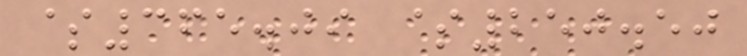$365.09 $250.50
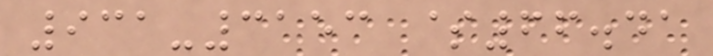931-3153 $66.41
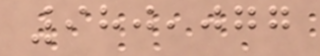980,077
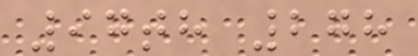97th 278
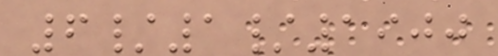6/1/1900
